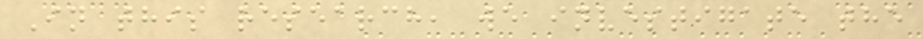In this research, we investigate the
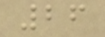26
